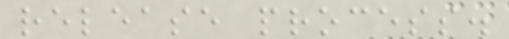release process.
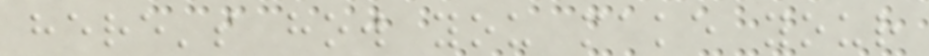here's how you make your
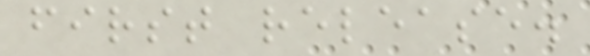first release.
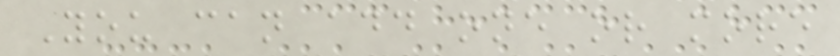You can add one or more
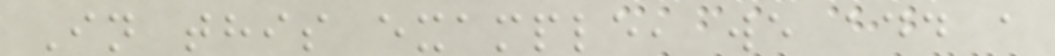In this example, we add a
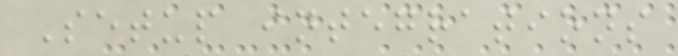Setup integrations
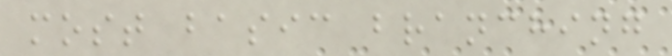most basic branching
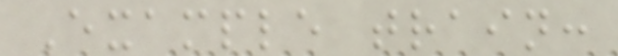Example train:
